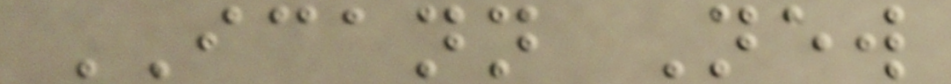ICANN New
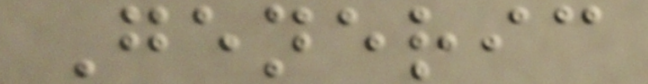Generic
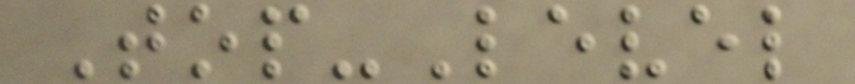Top-Level
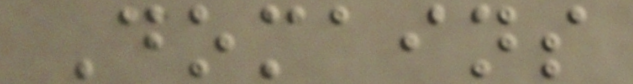Domains
